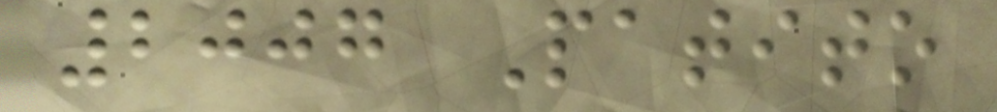2007 Patito
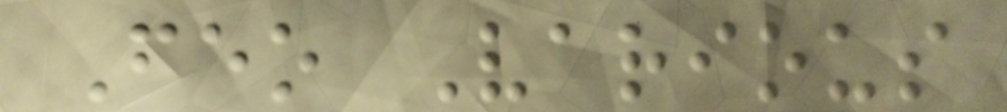Feo Various
